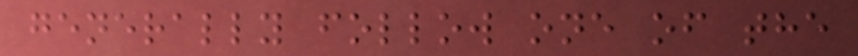generally follow one of the
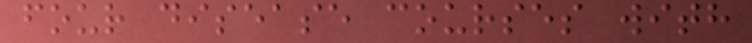four disease courses with
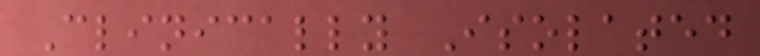Clinically Isolated
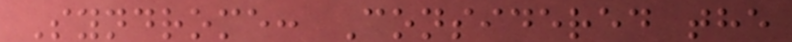Syndrome: Considered the
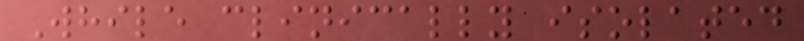While clinically isolated
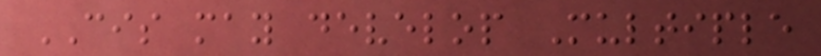CIS may develop Multiple
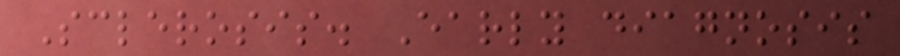Sclerosis. Early diagnosis
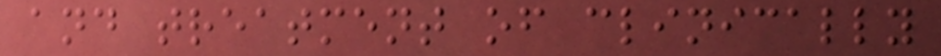and treatment of clinically
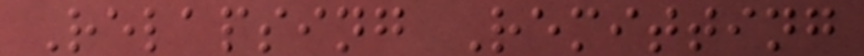Relapsing Remitting
